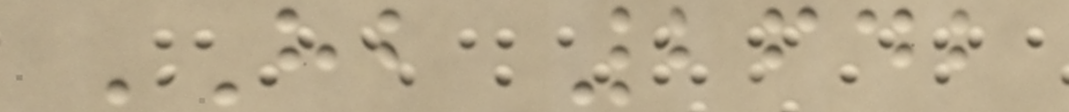HB 2642
